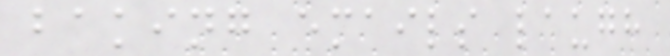baking emails laugh
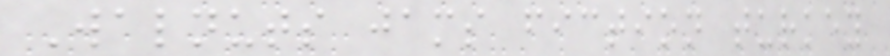Walnuts jams fiction turkey
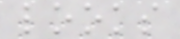looks
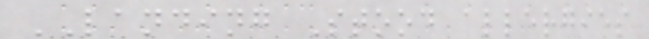LANDING Stood allergies
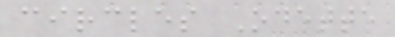circles Odette
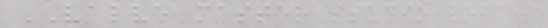VALVE master studio voices
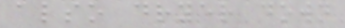also dryer down
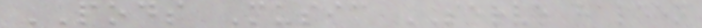PODS Music SERVE halden
